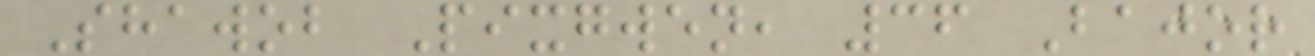Shawob Pixgwen, 36 Bajor
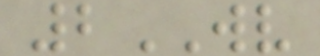2WV
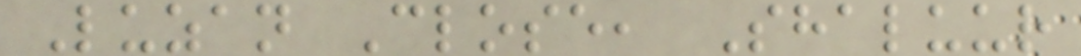Luzan Close, Shaluur
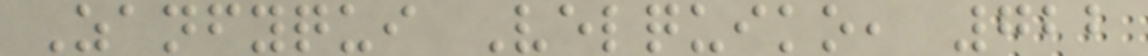Zanfyqui Velquiko, 722
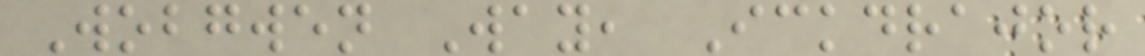Wobgwen Way, Ickdrajor
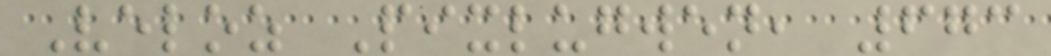Veloz Pixlugwen, 673
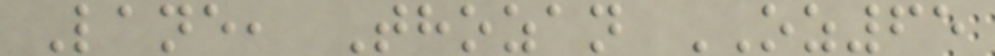Lane, Thozan OZ65
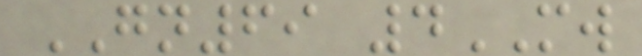GN69 4MW
